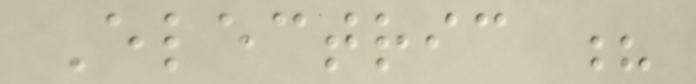Electric ?
